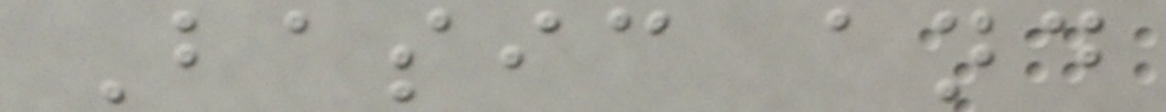Basic and
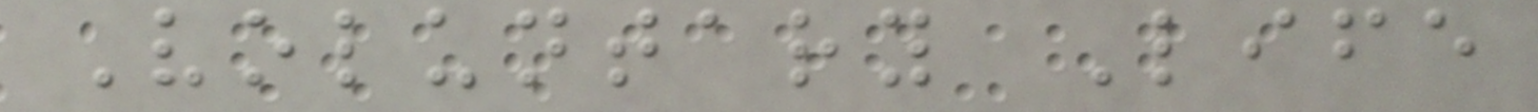Voluntary Life
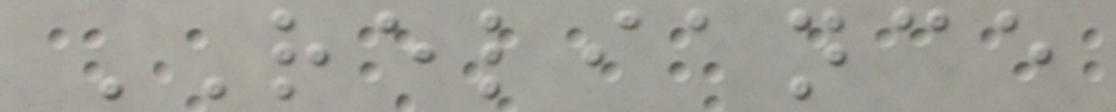RELIANCE
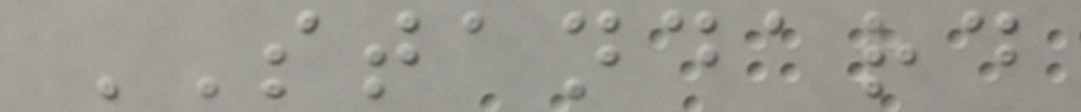STANDARD
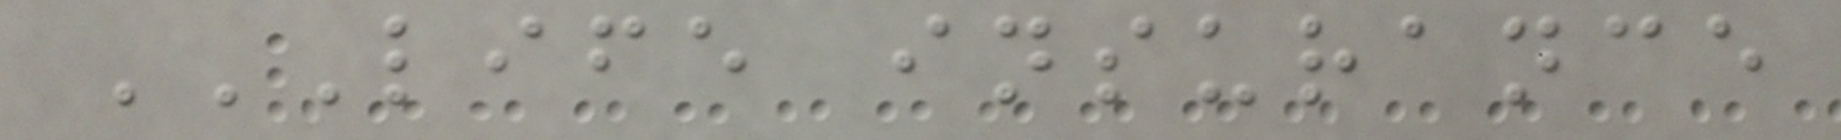LIFE INSURANCE
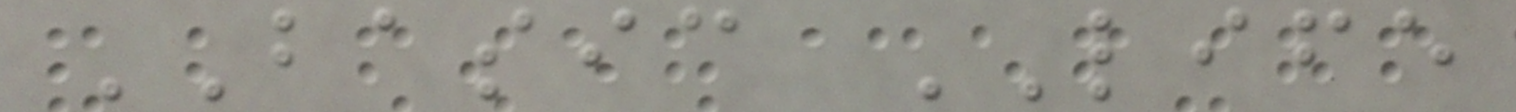BASIC LIFE
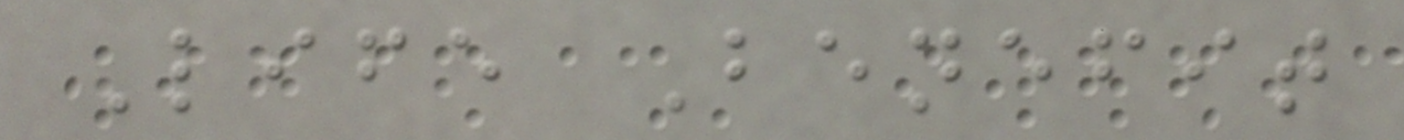Life Benefit
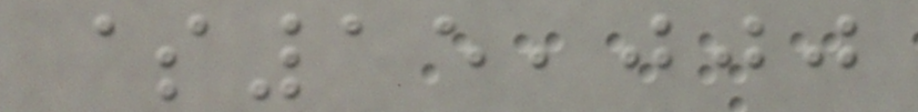$15,000
